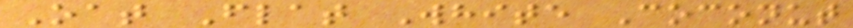Oat Flat White Coconut
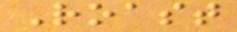Roast
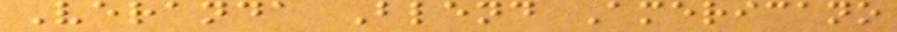Veranda Blend Americano
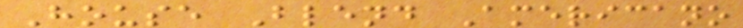House Blend Americano
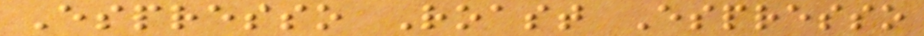Espresso Roast Espresso
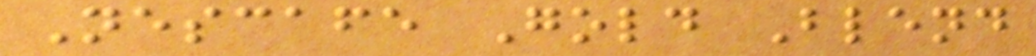Nescafe Gold Blend
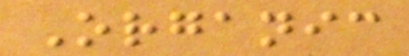Organic
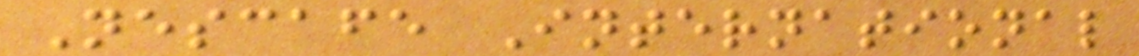Nescafe International
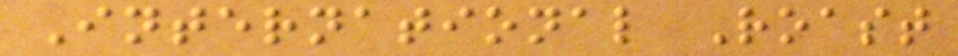International Roast
